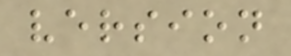version
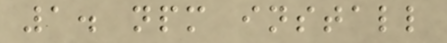1. npm install
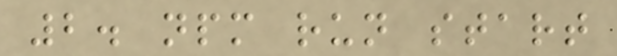2. npm run start
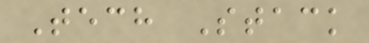Tech Stack
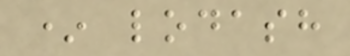* lodash
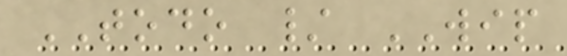TODO / WIP
